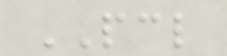PCL
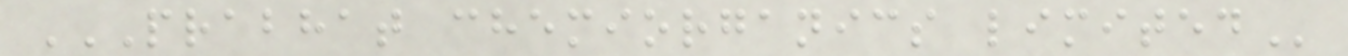PRABHAT CHEMIORGANICS LIMITED
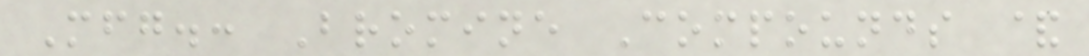Mfg.: Bromine Compounds &
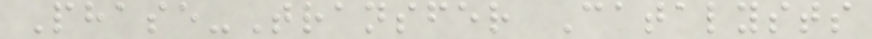Phase-Transfer Catalysts
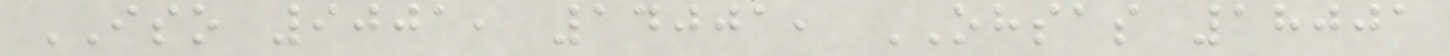ISO 9001, 14001, OHSAS 18001
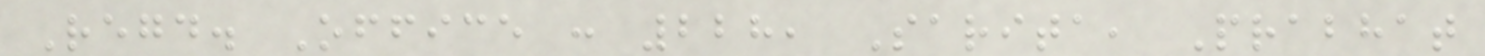Regd. Office : 228, Sarita, Prabhat
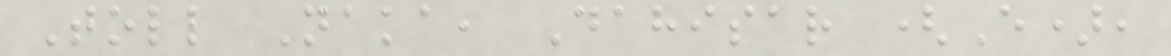Toll Naka, Dahisar (E),
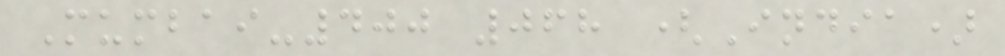Mumbai-400 068 (India)
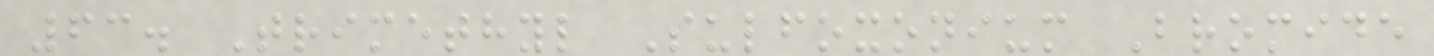63. Trimethyl Sulfoxonium Bromide
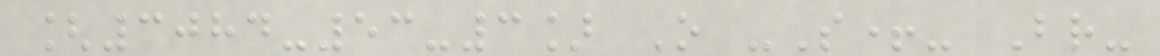[3084-53-3] O -S+- Br-
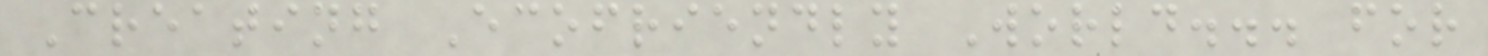Creating Ecofriendly World... for
